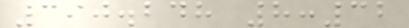390.248 8:32
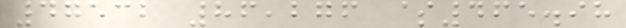47532 86,276 $465.98
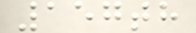157th
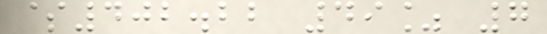$402.22 49% 7
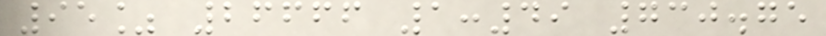95% 26666 1:49 730.75
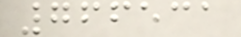766531
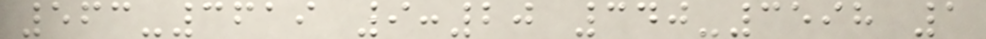563-3619 9:20 340-3598 1
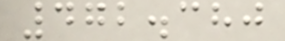472.380
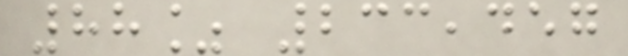88% 233,457
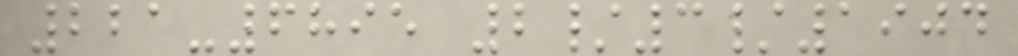221-6895 2/3/1904
